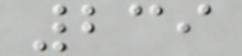239
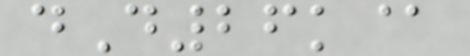dD26k@
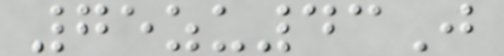75zu43J
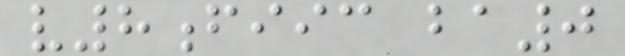v8fiic ba0
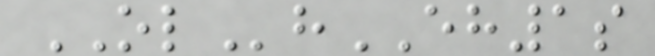OLhEH1s
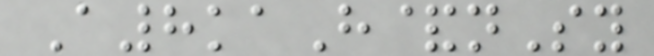A8kaH&nSy
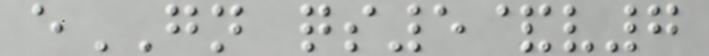eGN qs5&v7
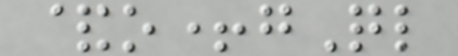&o+gQl
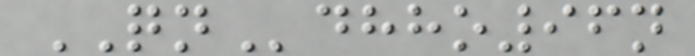QNdhho96n
